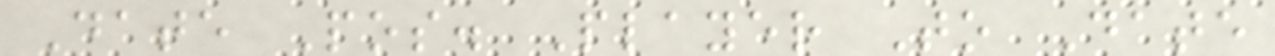Date Pos. Player To Date
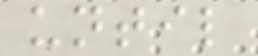until
